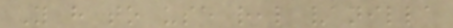You have to use real vanilla
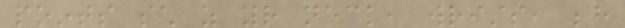points such as your neck, wrists, behind
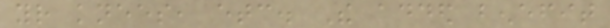your knees, etc. The added benefit
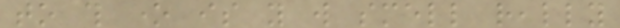to this one is you will smell really
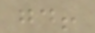good!
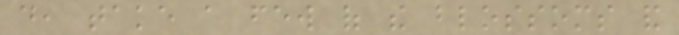do, take a few of the blossoms and
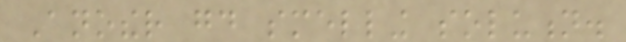Another good smelling solution.
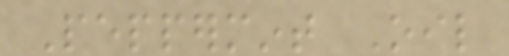Peppermint Oil
